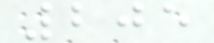205
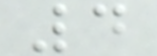4
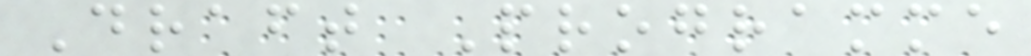Draft Programme
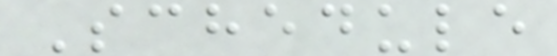Schedule
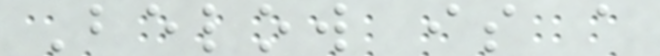Below is a
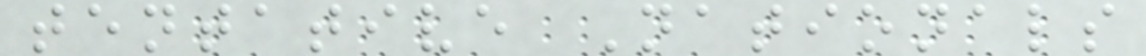tentative Nationals
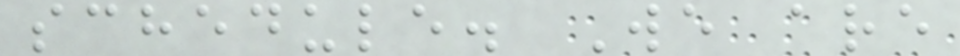schedule. We are
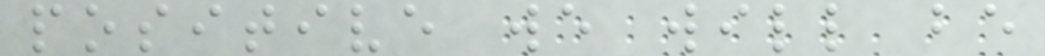positive we will be
